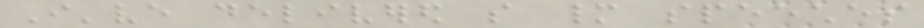I've delivered so many speeches
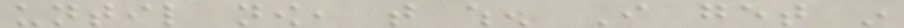until now, that when I get in
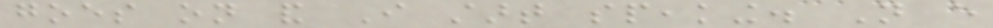goes on and I start speaking. Not every
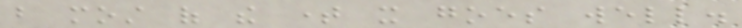but most of the time it goes well.
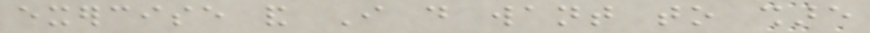exercise and I do want to share
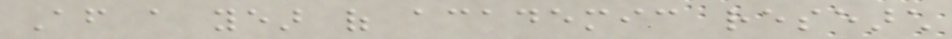After a year of academic research
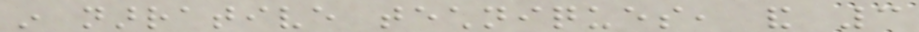in narrative techniques, and 3
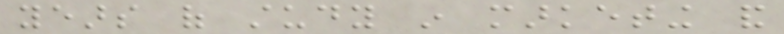years of study in marketing and
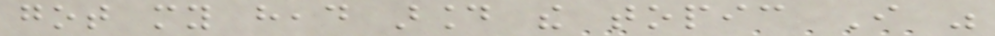got my head around the topic I was
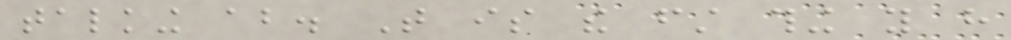talking about. That is the first thing you have
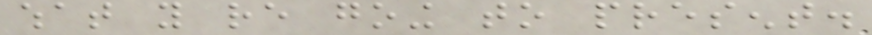what you re going to present.
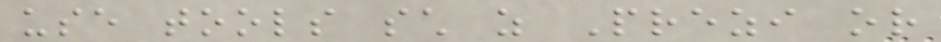use tools such as Prezi or
